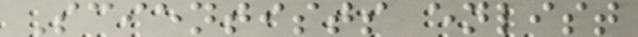Scientists enlist
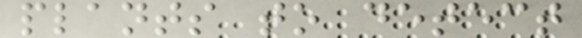plants to detect
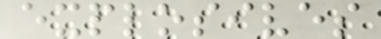explosives
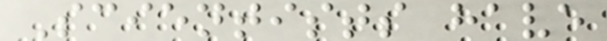Scientists have
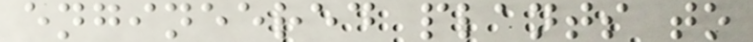engineered plants to
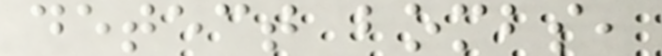detect bombs,
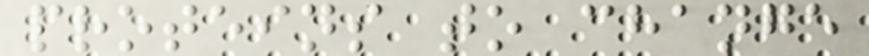proteins to change
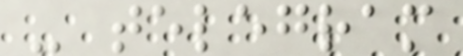- telegram
